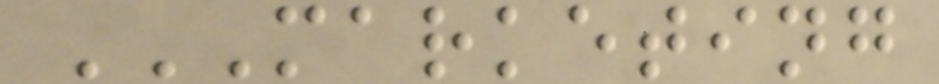MARKETING
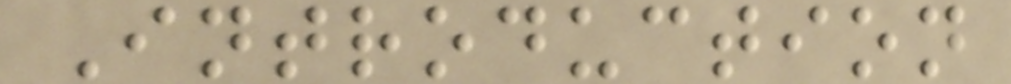Introduction
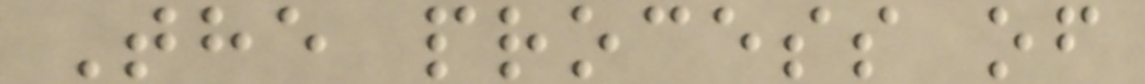The process of
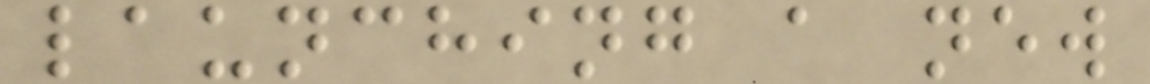launching a new
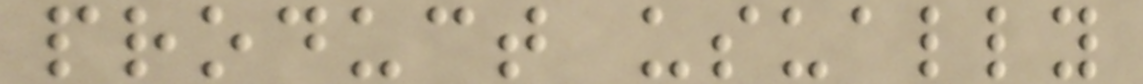product usually
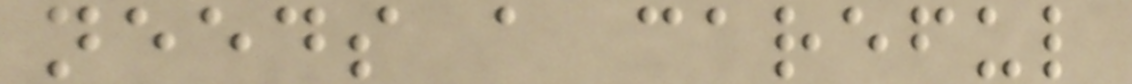needs a careful
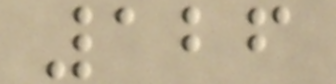126
